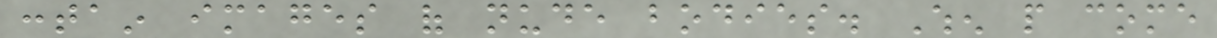contain images of nude bodies. When people come
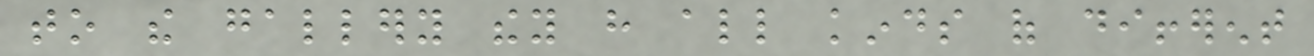to the gallery they have all kinds of different
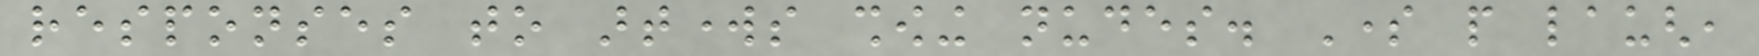responses to artworks showing nudes. Some people laugh,
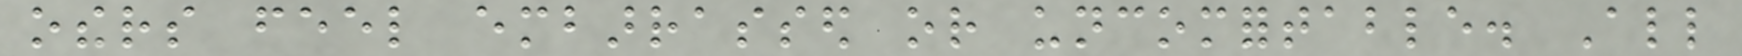others feel embarrassed or uncomfortable. All
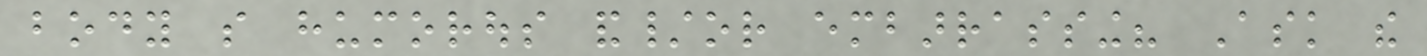body so humorous and/or embarrassing? Ask the
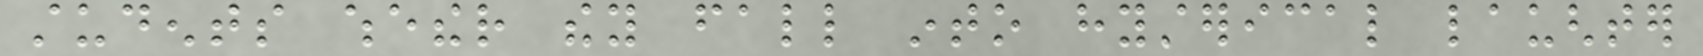students whether they fall into hysterical laughter
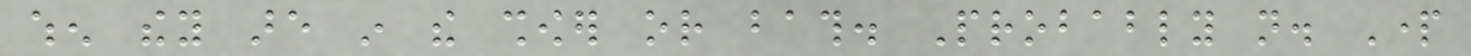when they are in the shower or bath. Probably not. Part
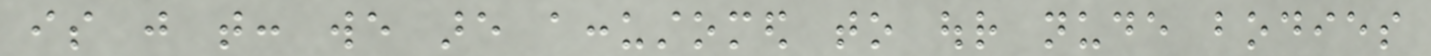is just that: we are accustomed to our nude bodies
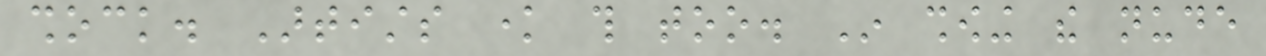shock. Artists know this too. In showing the nude
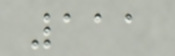111
